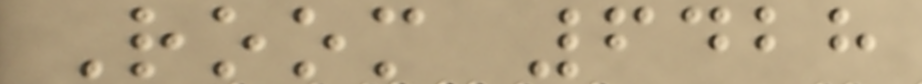Room 6428
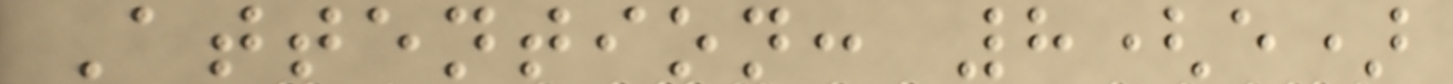Attention: 8(e)
